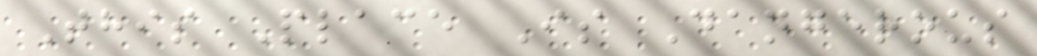This Place Is Dangerous
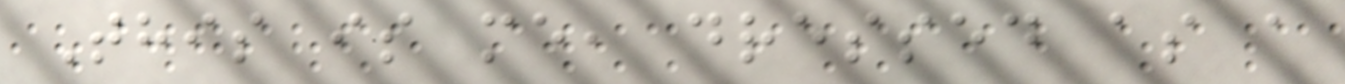This is me, dressed as a
